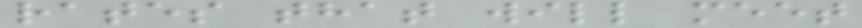rates that will meet
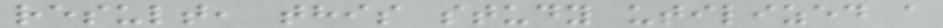result, this study utilized a
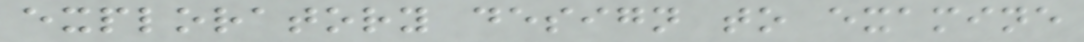exploratory design to examine
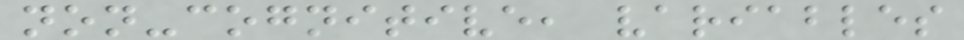non-cognitive, variables
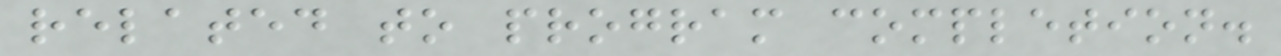related to program completion.
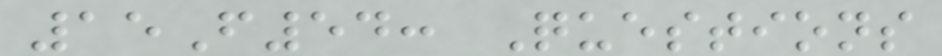15F54: Questions
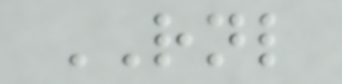RNL
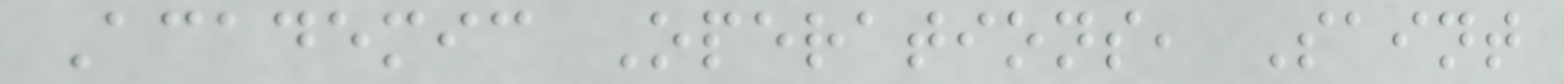Academic Operations, Saint
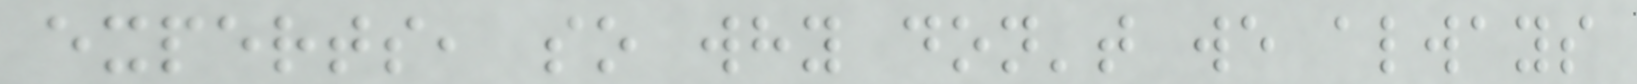experts, so why don't we always
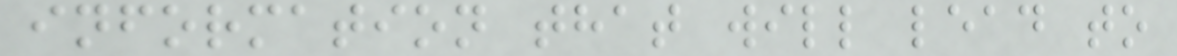information that will lead to
